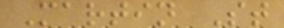Martin St
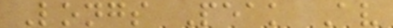Longs Peak Av
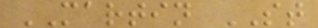MARTIN ST
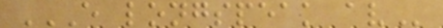E LONGSPEAK AV
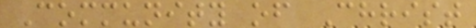Community of Christ
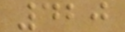420
